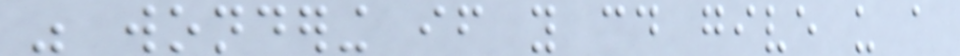was wondering if you could give us a
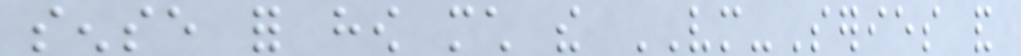sense for how much the VM-Series and
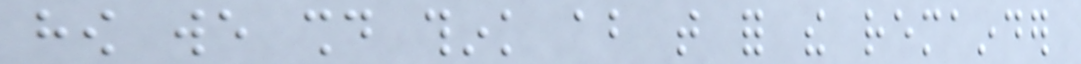how we should think about that for the remainder
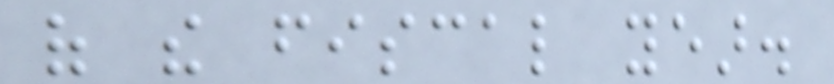of the fiscal year.
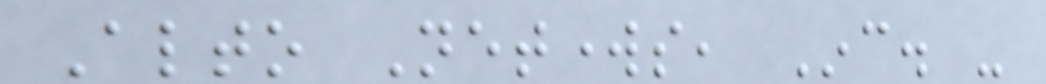Alto Networks, Inc. -
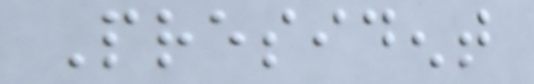President
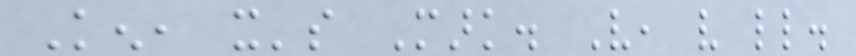Ken, it's Mark. Very, very little.
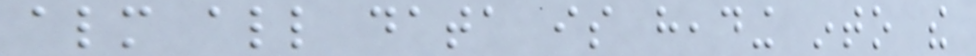almost all data is heading into the
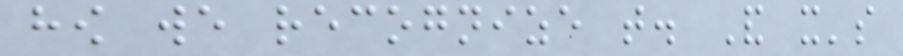how we recognize that. And it's
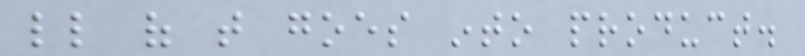little of that goes into product.
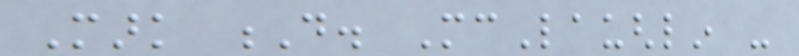Mark D. McLaughlin -
